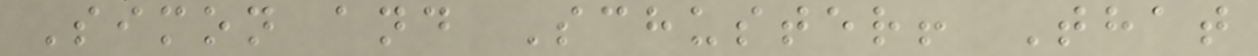Simon and Schuster! That
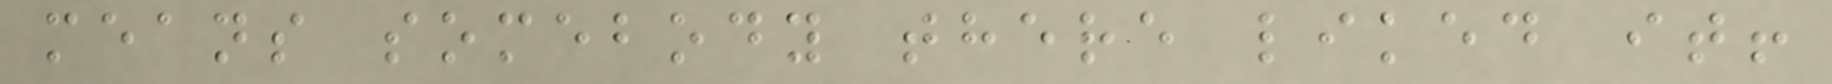means somebody there liked it!
